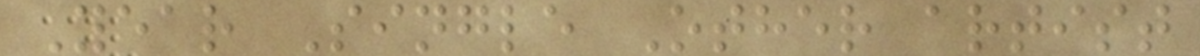Year Single Other artist
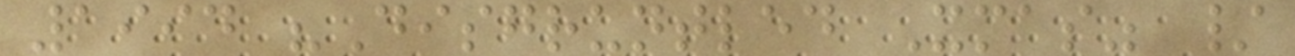1994 "Disgruntled Xmas" /
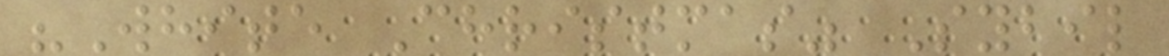"White Christmas" Sybil
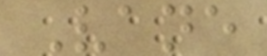Vane
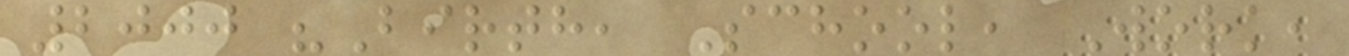2000 "Birth, School, Work,
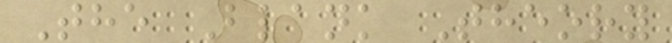The Blank Theory
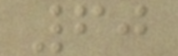60
